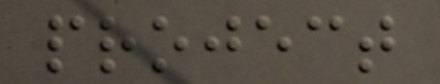project
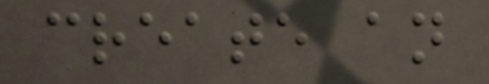create an
